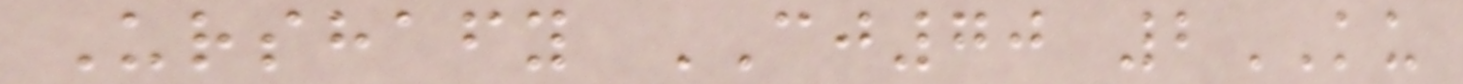Urshafy CJ70 2KU
